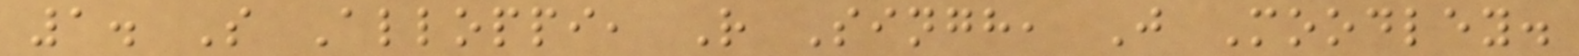1. S Alloppi, R Singh, J Moodley.
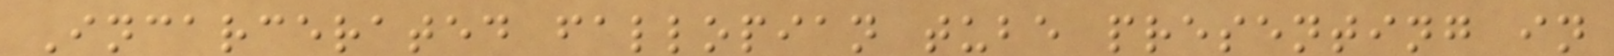Incarcerated fallopian tube presenting in
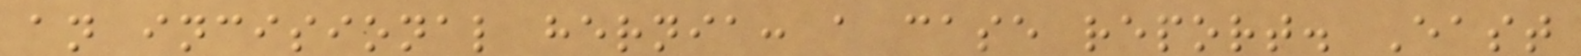an incisional hernia: a case report. East
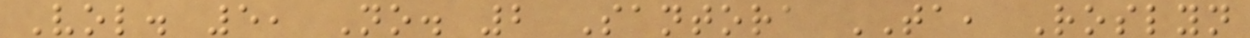Vol. 5, No. 2 Santora TA, Roslyn
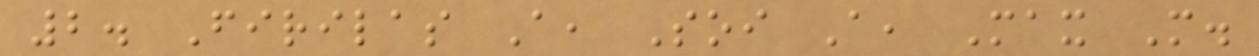2. Firilas A, Soi A, Max M.
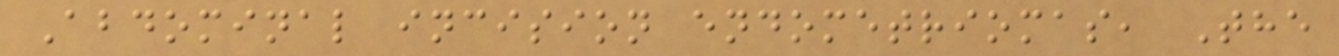Abdominal incision endometriomas, The
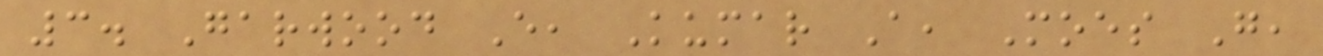3. Garwood E, Kumar A, Moes G,
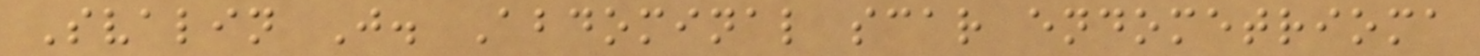Svalin J. Abdominal scar endometrioma
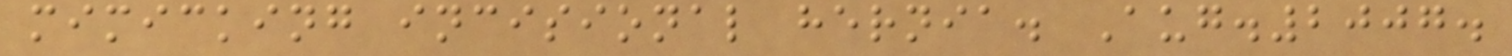mimicking incisional hernia. Aug.2007.
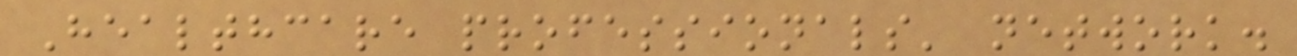Healthcare professionals' network.
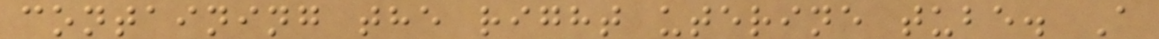containing the right uterine tube. A
